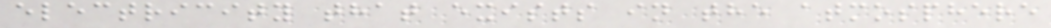electricity that exists in the atmosphere
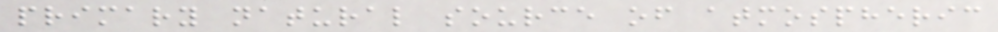primary natural source of atmospheric
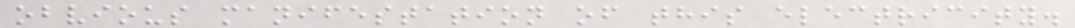obvious manifestation of this electricity.
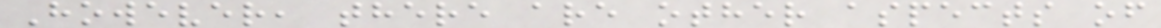However, there are other aspects of
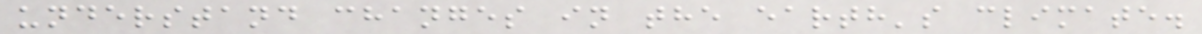understand changes in the earth's climate.
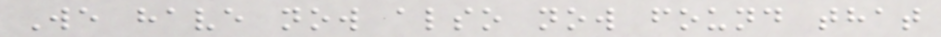We have now also now found that
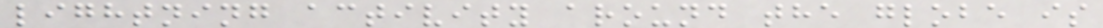lightning activity around the globe is
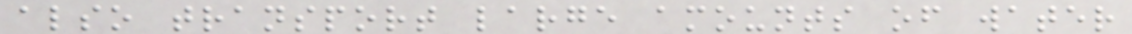also transport large amounts of water
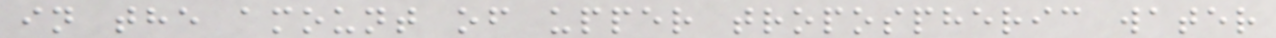in the amount of upper tropospheric water
